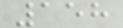158
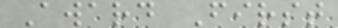Award First
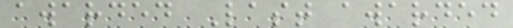awarded Last awarded
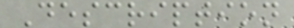Description
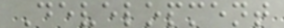Development
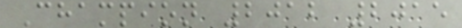Champion 2012 2015
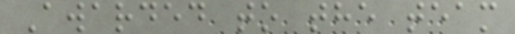Awarded to the team
